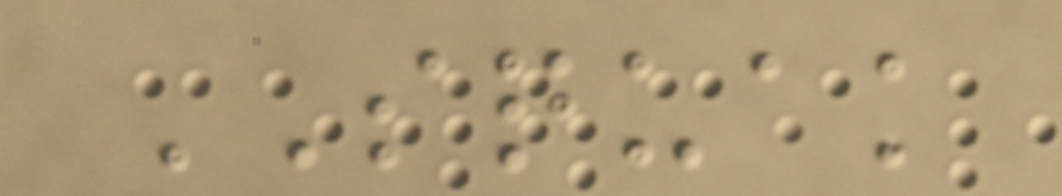SQUAK
